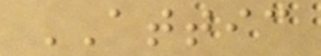ATTIC
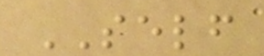SELF
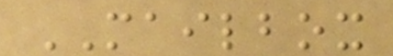MAILBOX
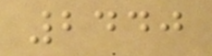2440
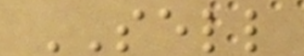SELL
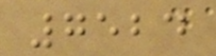7524
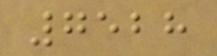7528
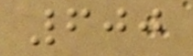600
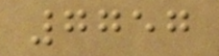7757
